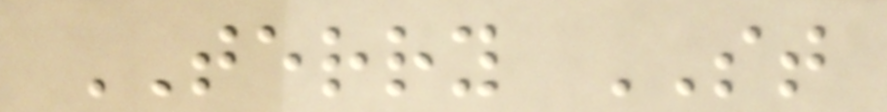TERRY ST
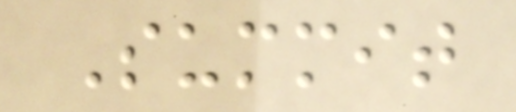Summit
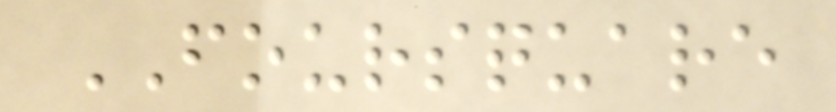FOURSQUARE
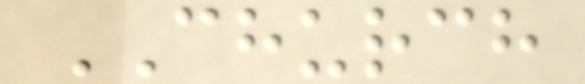CHURCH
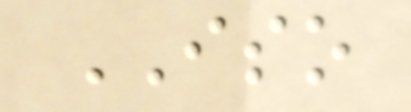ISO
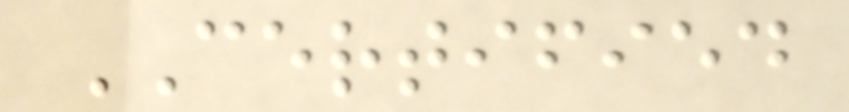CERTIFIED
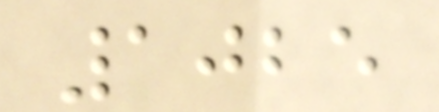1025
